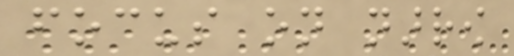focus on narrow
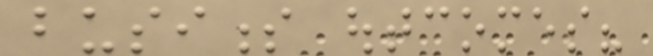business outcomes?
